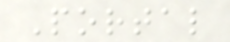Portal
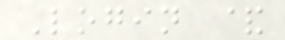Login &
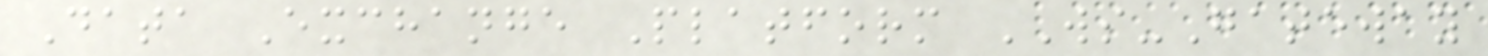Data Exchange Platform WS-Gateway
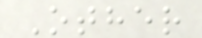Other
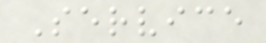Service
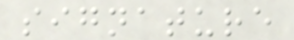signature
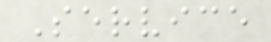Service
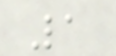1
